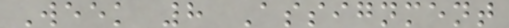Week 8 Assignment
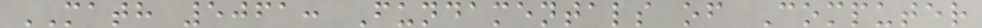MATH 5061: Fundamentals of Computer
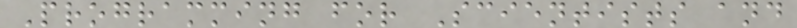Programming for Scientists and
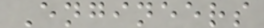Engineers
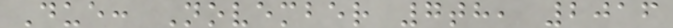Due: November 7th, 2016
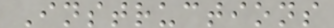Instructions
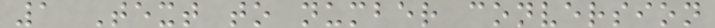1 Text to number conversion
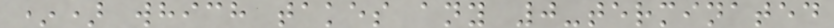*) which takes any 0-terminated
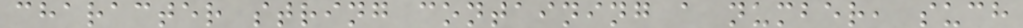character string containing a number, such
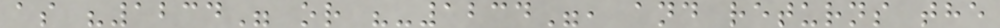as "1234" or "-1234", and returns the
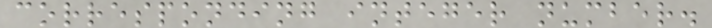corresponding integer number.
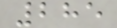285
